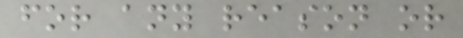for any reason or
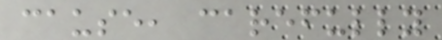cause, carefully
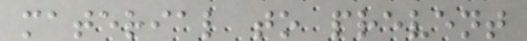material to prevent
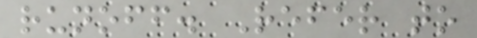runoff. Refer to
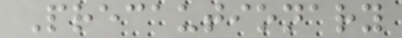Precautionary
